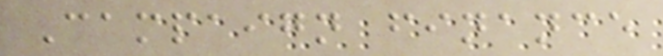Campaign finance
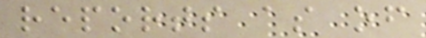reports as of
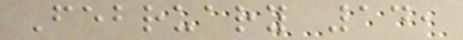February 14,
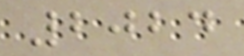2024
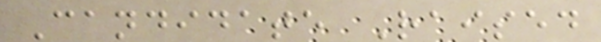Candidate Raised
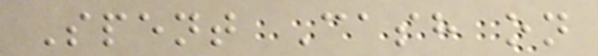Spent Cash on
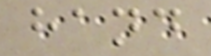hand
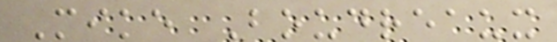Mike Boudreaux
